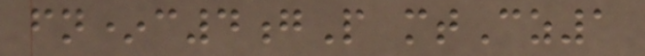fn*c4gP mtCz1
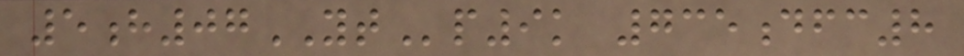5h07YTp9k 735dfc8
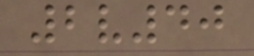2v40
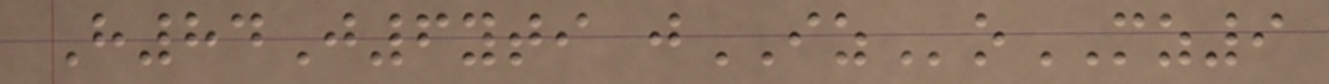H84J6yti jIZoMZ9
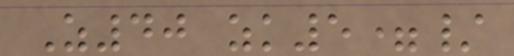Z40 zk5=/
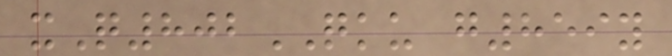xQ802QKU g859y
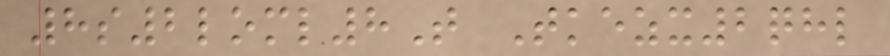8s2loml8T Tkezx2qhl
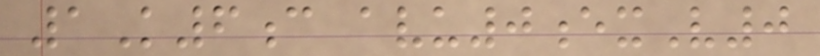1K6c avu0exV0
